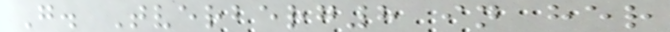G. Tverberg8 in her
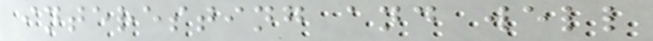interesting and well
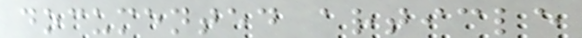documented article
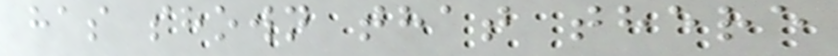has shown that there
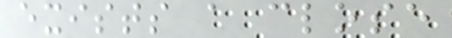exists a close
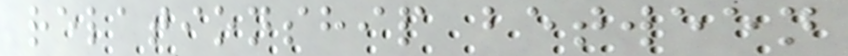relationship between
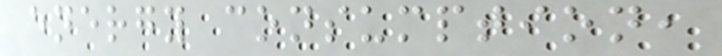energy consumption,
